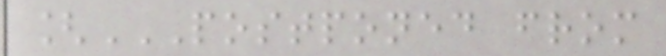[POSTPONED FROM
